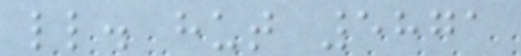ll. hut 5871
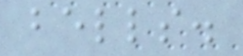bells.
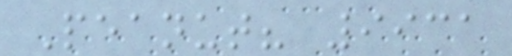Peanut? 9931
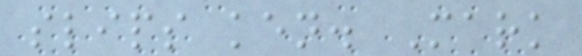slips ken. Mark
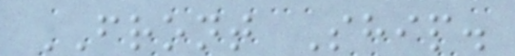FRONT Ship.
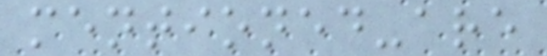mentioned-are
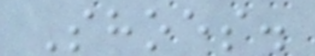Shoes.
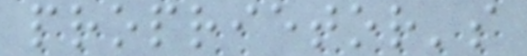proprietor's
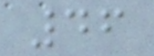46
